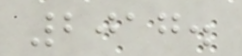2017.
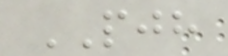PJH
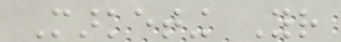Marketing Your
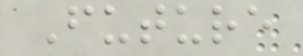Future
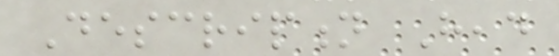Description Head
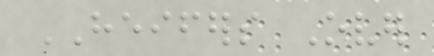HEIFERS Over
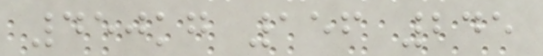450kg 156 245
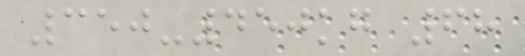350-450kg 68
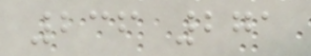236 271
